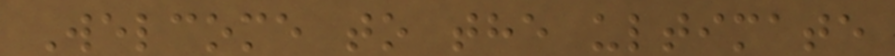Welcome to the ultimate
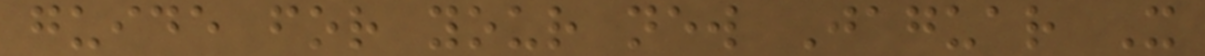guide for your new Jaguar X
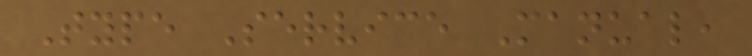Type Service Manual,
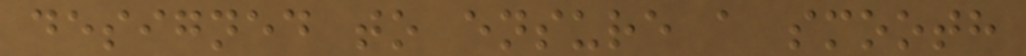designed to ensure a smooth
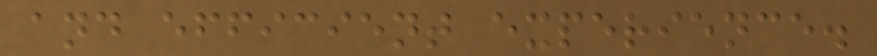and efficient experience.
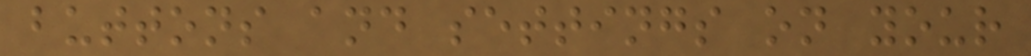buttons and settings on your
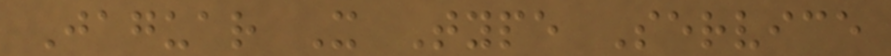Jaguar X Type Service
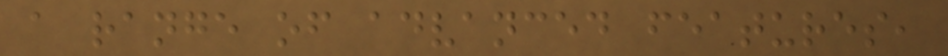a range of advanced features,
